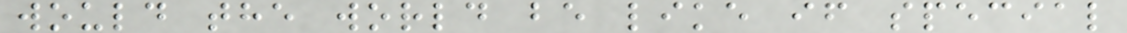would the world be like if special
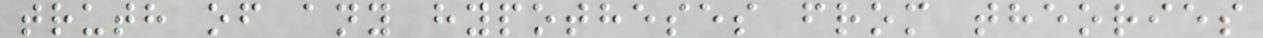truth of any hypotheses from theories
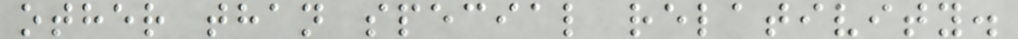other than special relativity.
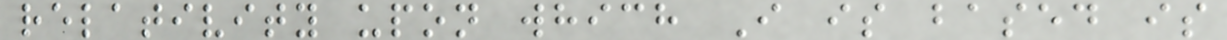relativity upon which I is based is
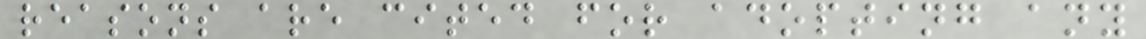reasons are cited for adopting any
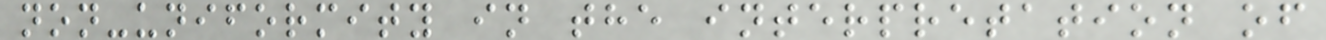non-uniformity in the interpretation of
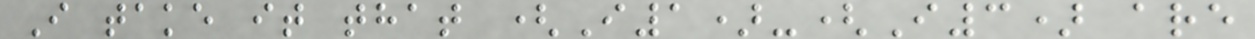I take it that (I1)-(I3) are
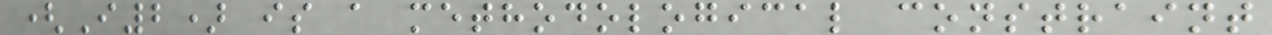(I2) is a methodological constraint
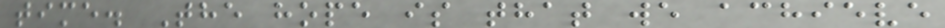time. The hope is that we achieve
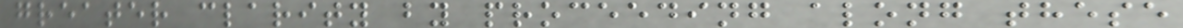greater clarity by proceeding along these
